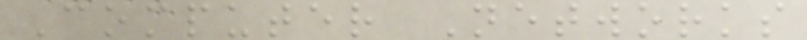Computer Networks
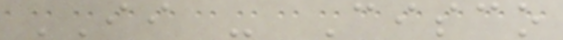II - Cisco
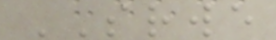SRWE
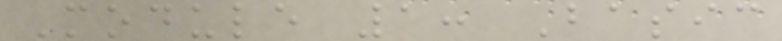Module 1: Basic
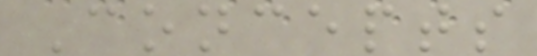Concepts
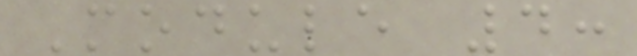Module 4:
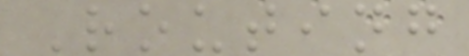Routing
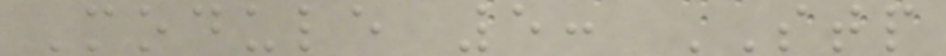Module 5: STP
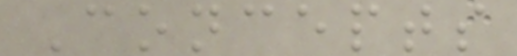Concepts
